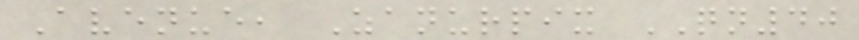Avenue, Zanurpix QN40
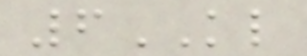6KL
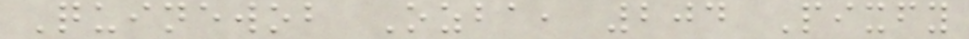Quinewob Ozba, 204 Pixfy
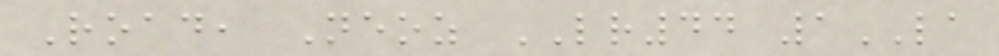Road, Neoz LR44 1LA
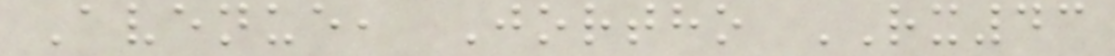Avenue, Jortho RX43
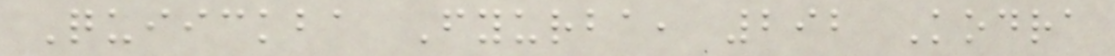Quiickba Fyurba, 292 Kodra
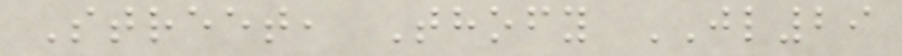Street, Thofy JL29
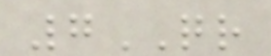7QR
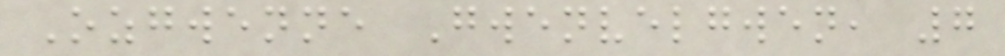Ozgwenne Gwenvelgwen, 7
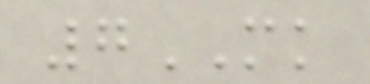7MK
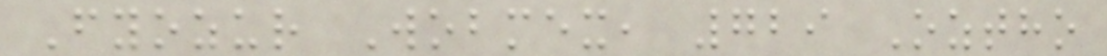Fyozur Wobmex, 729 Oztho
